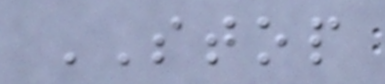STOP
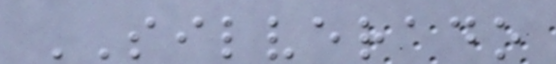SILVERADO
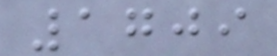1709
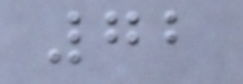72
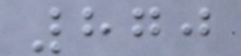870
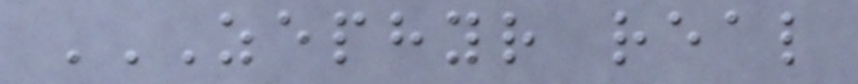ZEPHYR REAL
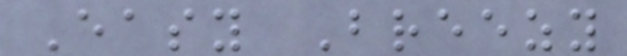Easy Breezy
